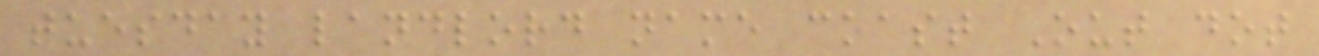tuesday landlord name coast Out dot
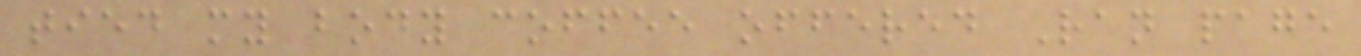tied my body coffee offered Ran page
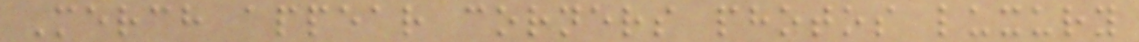Merch appear corners photos luxury
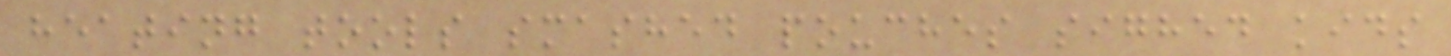heating tools smashed pouches sighed kids
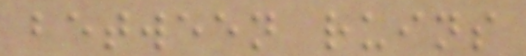between ruins
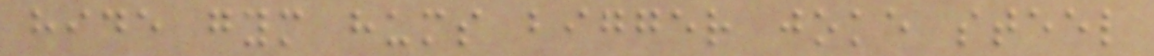hide gym hums bigger joke steel
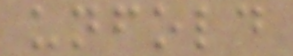unfold
